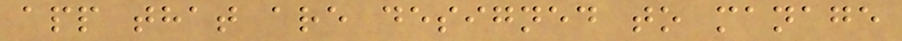app that are designed to manage
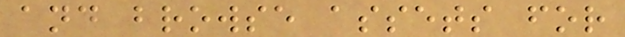and browse assets for
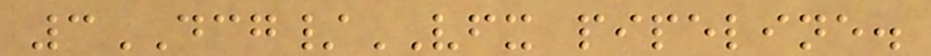3DCG/VFX pipeline.
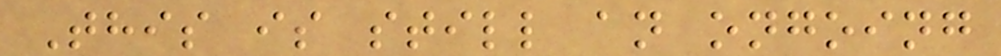This is still an ongoing
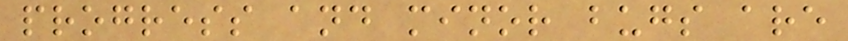progress and minor bugs are
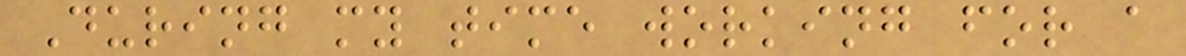During my time working for a
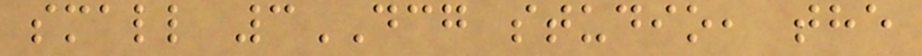small 3DCG studio, the
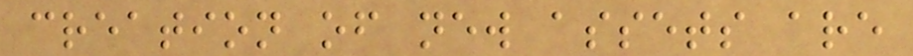creation of new assets are
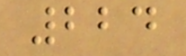224
